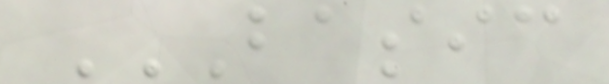BASIC
